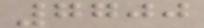7700
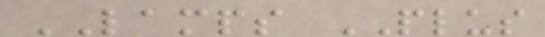LAMPS PLUS
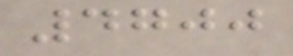4700
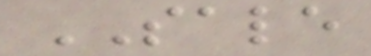SALE
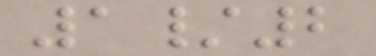1/2
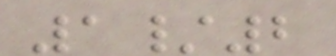1/2
